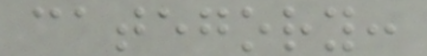category:
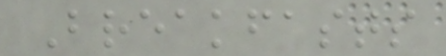Breakfasts
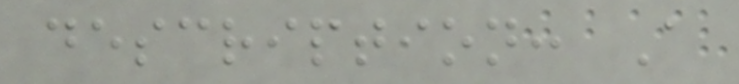description: A
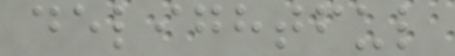delightful
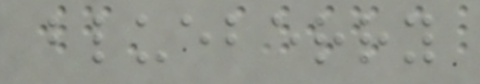blueberry
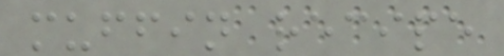muffin recipe
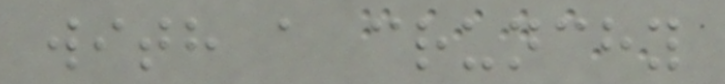with a crunchy
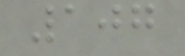107
